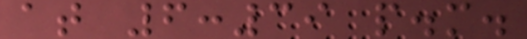at 6:39 p.m.
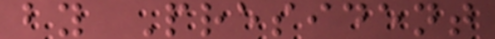by President
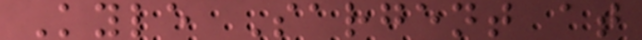Kyle Sargent at
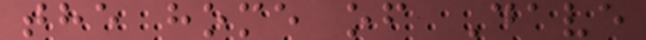the home of Dave
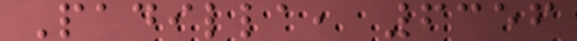Padilla, 6356
